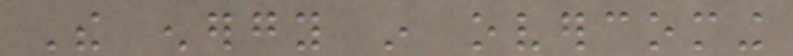The energy in overcoming
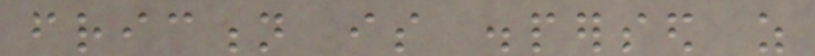friction is dispersed as
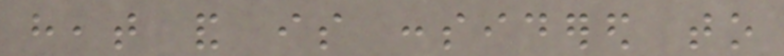heat and is considered to
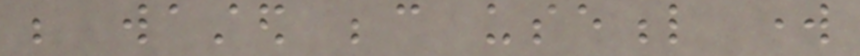be wasted because useful work
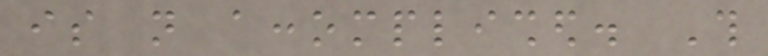is not accomplished. This
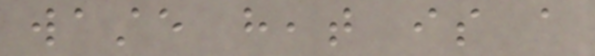waste heat is a
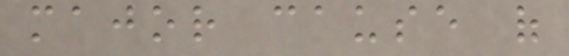major cause of
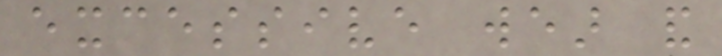excessive wear and
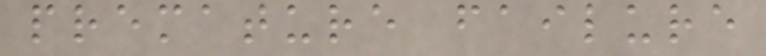premature failure
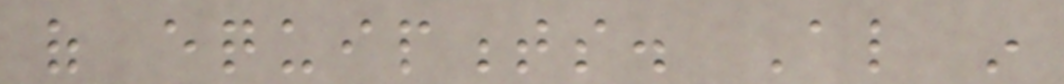of equipments. Also in
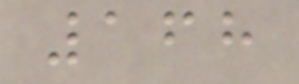168
